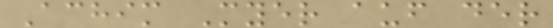Achim Myer auf der
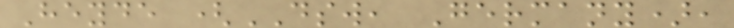Heyde (DSW, Germany),
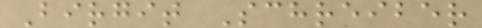Birgit Schreiber
